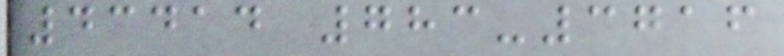43414 783-3716
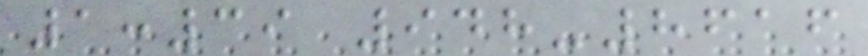1:39 948-8616
